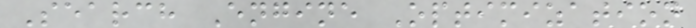Search Engine Optimization
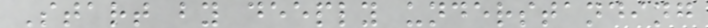Start by deeply understanding
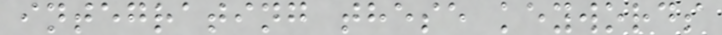integrating these keywords
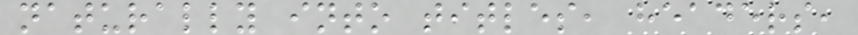naturally into titles, headers,
